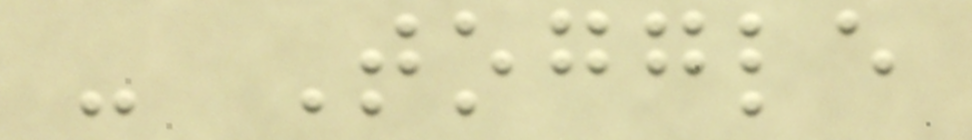- Toggle
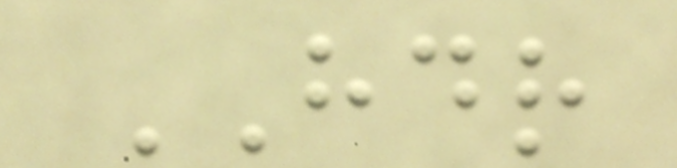HDR
